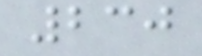230
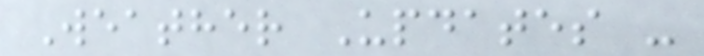Weather Updates -
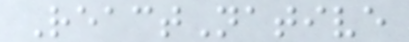ReactNative
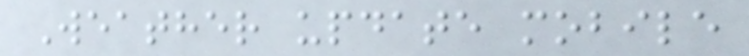Weather update mobile
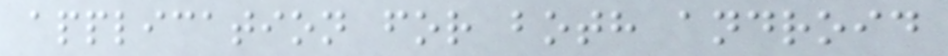application for both android
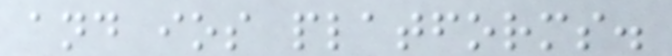and ios platforms.
